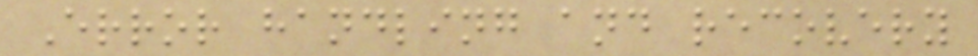Error handling and recovery
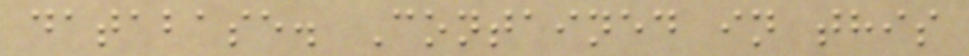database. Contained in this
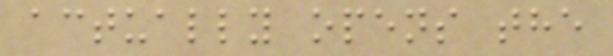actually opens the
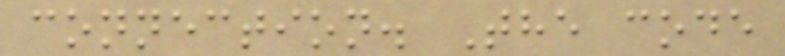connection. The code
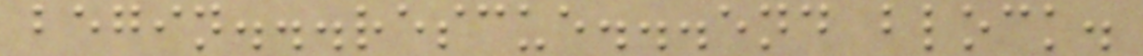begin...rescue...end block.
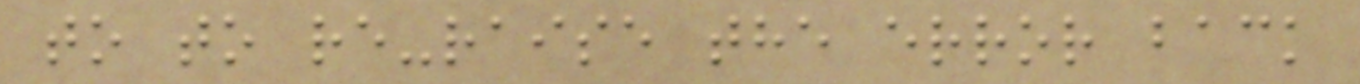to to re-raise the error back
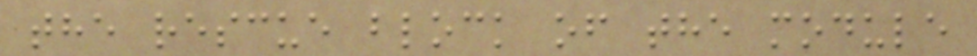the rescue block of the module
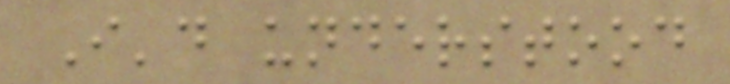I'd understood
